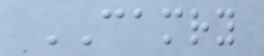CAMRY
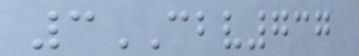3CBV737
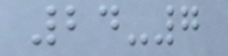24-7
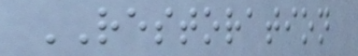RESTORATION
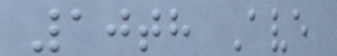10th Ave
